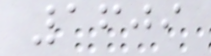1609
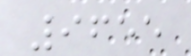9655
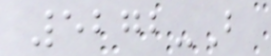5272-B
